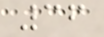36
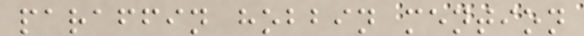paraffin hobbin mention
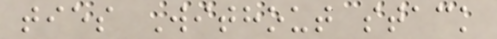ties Without stack
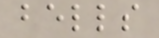bells
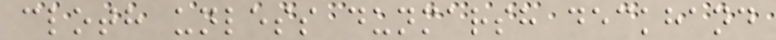cloth unless dunmarsh deckhand
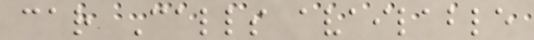car Calls available
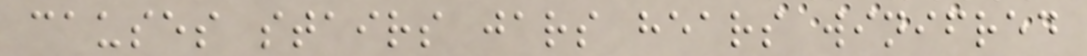causes stairs jars hears winifred
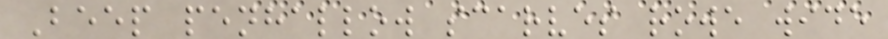Beep penhallow scarves rowe wide
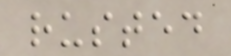rusted
